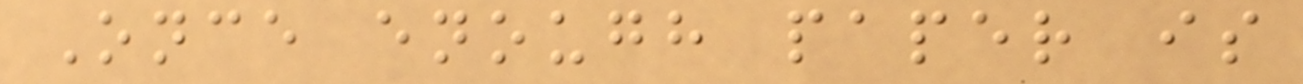Once enough paper is
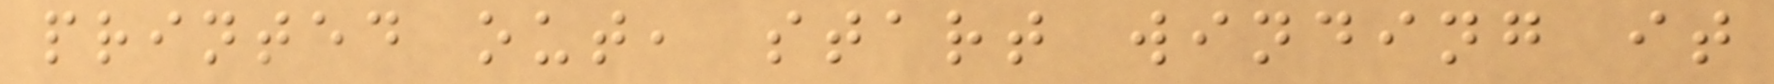printed out, start winding it
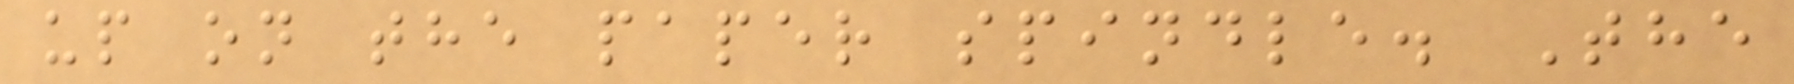up on the paper spindle. The
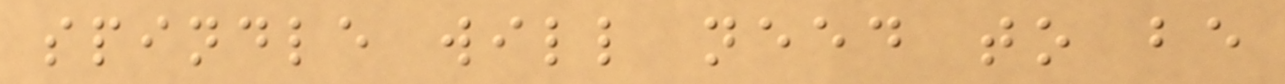spindle will need to be
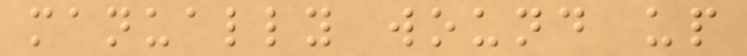manually wound up
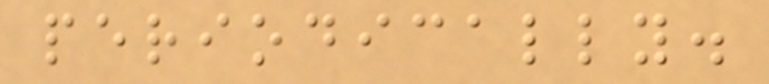periodically.
